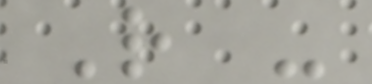R -
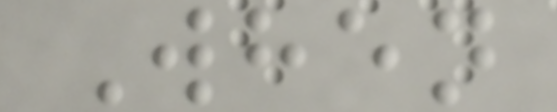When
